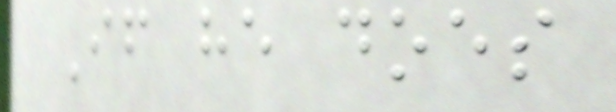If he does
